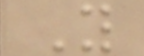Y
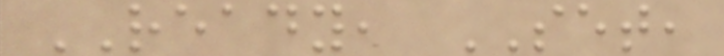READY, SET,
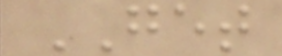GET
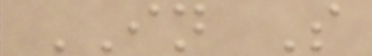IN S
